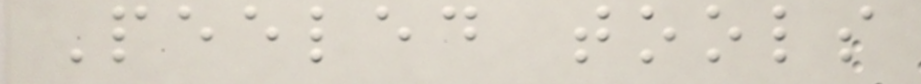Peeled tools
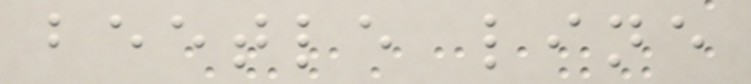beetle line
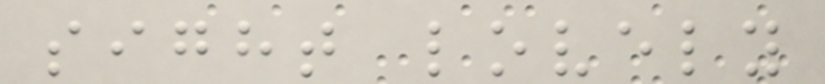sight lovely
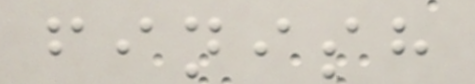finish
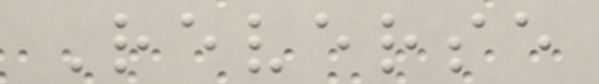Reverse
